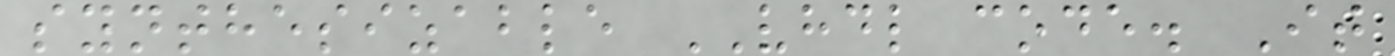synthesizable VHDL code. It
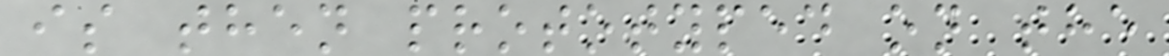is then prototyped on the
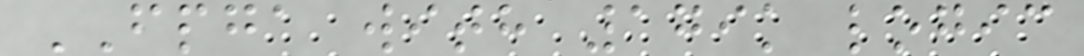FPGA with 179k logic
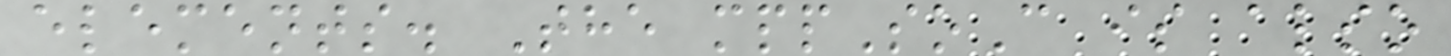elements. The mppSoC is also
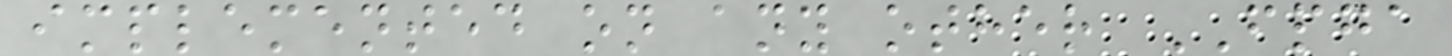implemented on any other FPGA
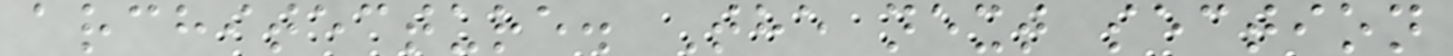architecture. The next section
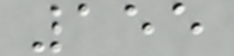155
